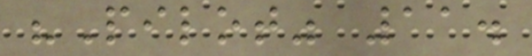"Pilot" 11.
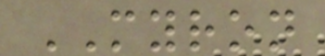MYRON
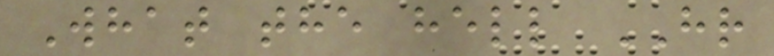What the hell HR
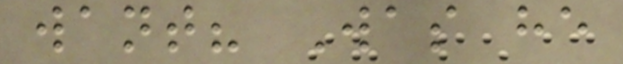want? Was he
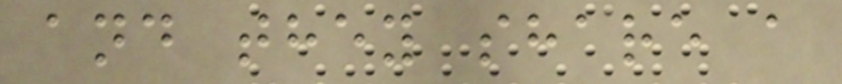and they share a
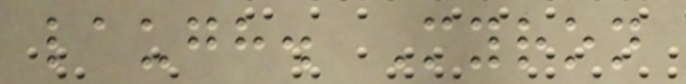laugh. Myron
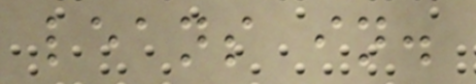leans in.
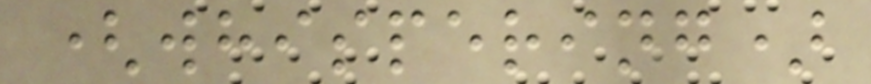(whispering)
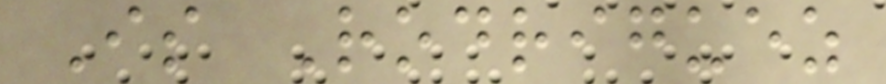Is Rodriguez
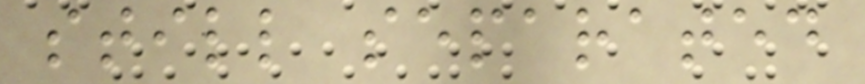still separated
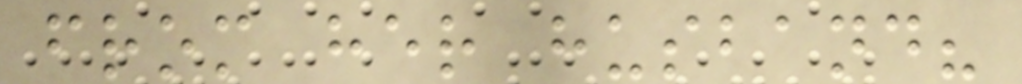from her husband?
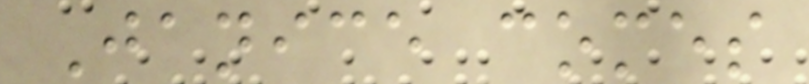Janice comes
